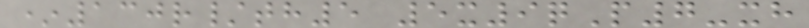*130r/th5 5x9qP7-xh
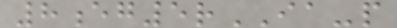8eg5rIA-p
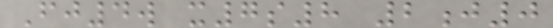Fj4w x7s8 2j0
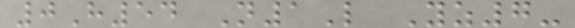0H54 N1L Yz7-
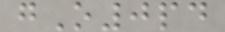gO0pd
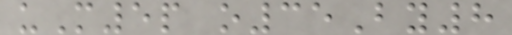uM5p o35By8
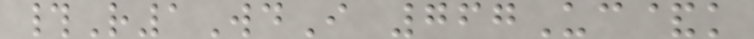#R1WdI 767Uc&k
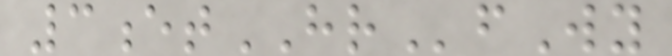3etHRfWy
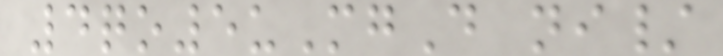4qo5uMgD ni/
